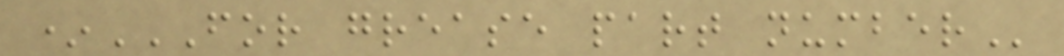*FOR GREASE PART NUMBER
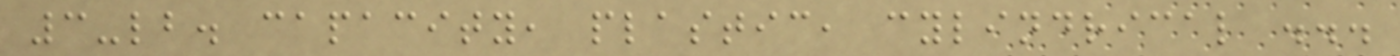3-lb. capacity, plastic, cylindrical ...
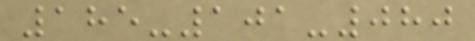185-101-080
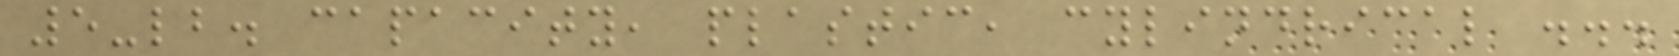5-lb. capacity, plastic, cylindrical ...
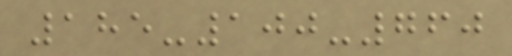185-100-760
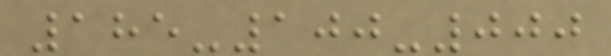185-100-000
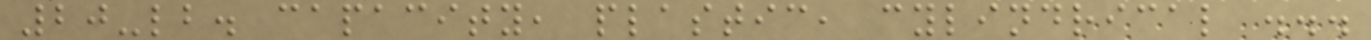20-lb. capacity, plastic, cylindrical ...
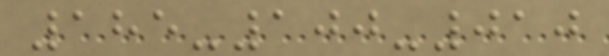185-100-010
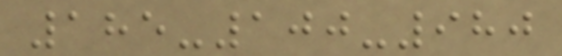185-100-980
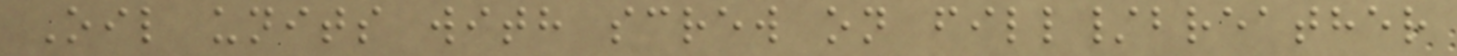Oil units with screw on fill/breather
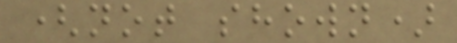(not shown)
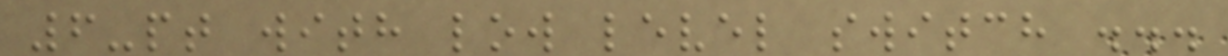6-pt with low level switch ...
